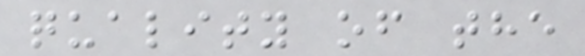quality of the
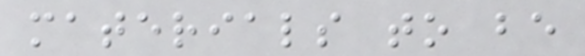materials to be
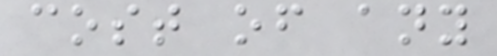cost of any
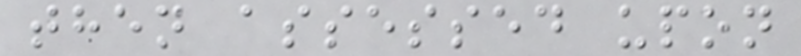then assessed upon
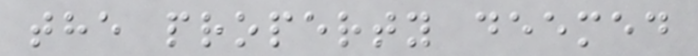the property deemed
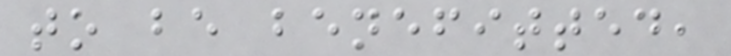to be benefitted,
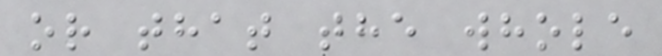or that the whole
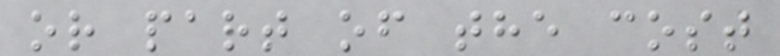or part of the cost
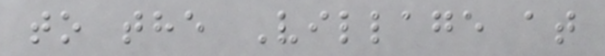to the Village at
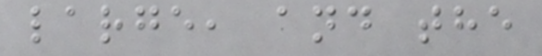large, and the
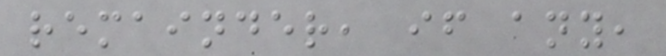remainder, if any,
